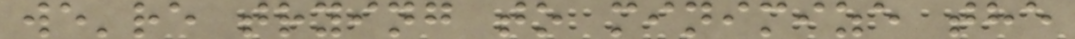we're trying to minimize the
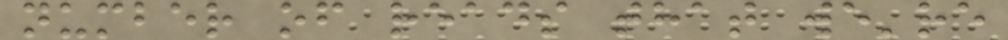number of reads that we're
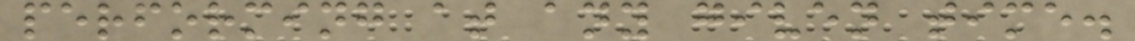performing at any given time.
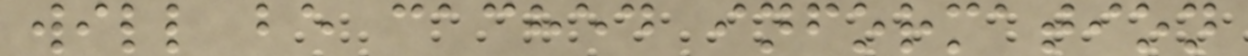will be cached information
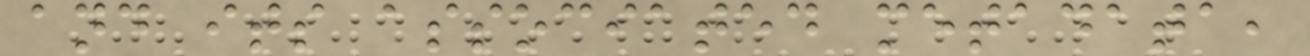and its associated metadata,
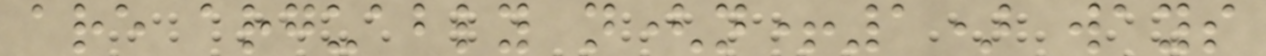are arguably n(n+1) ways
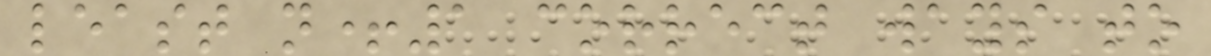least n+1 correct ways to
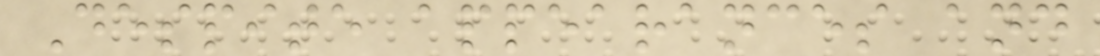Despite appearances and
